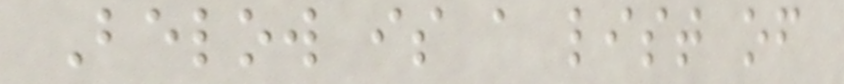Below is a list of
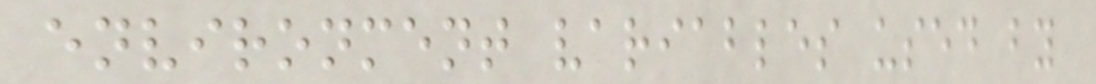environment variables used by
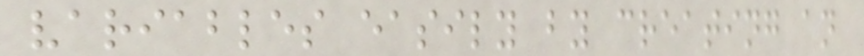variables easily by creating an
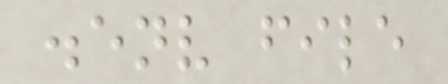.env file
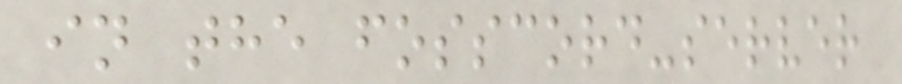in the fosscord-server
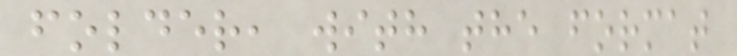folder, with the format
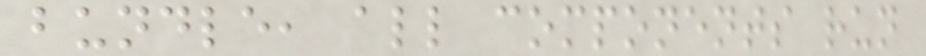bundle, all components run
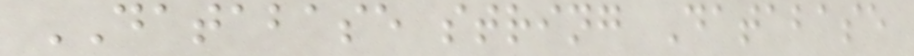DATABASE string Database
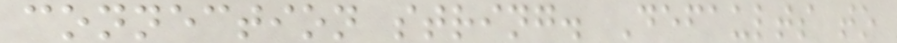connection string. Defaults to
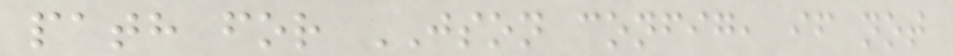path for JSON config, if not
